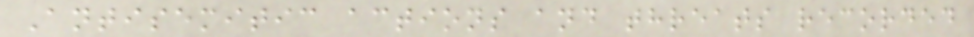Antisemitic actions and threats recorded
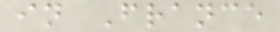in France
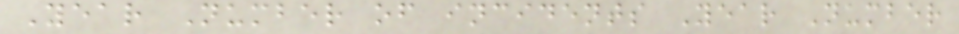Year Number of incidents Year Number
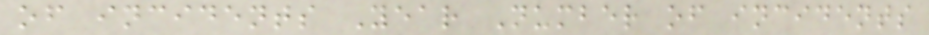of incidents Year Number of incidents
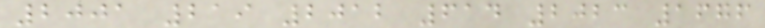2001 219 2012 614 2023 1676
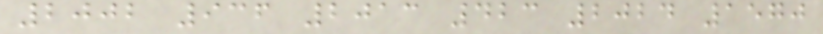2002 936 2013 423 2024 1570
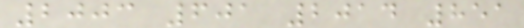2003 601 2014 851
